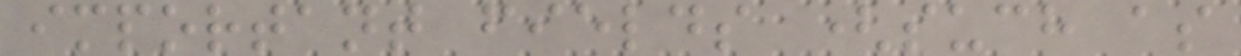important fields (such as
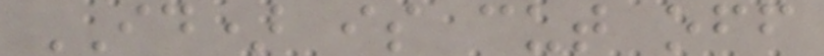ID) is cut off
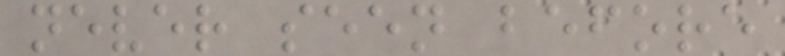never seen before
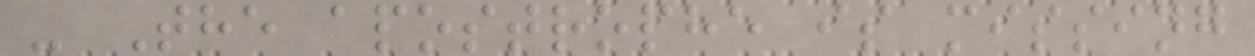- The apostrophe is missing
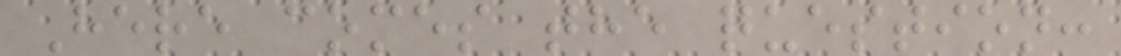Here comes the question:
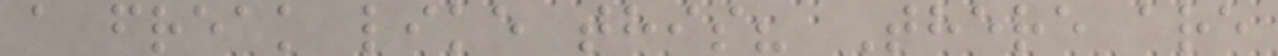a freak like this? There are
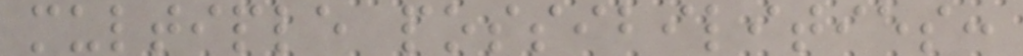multiple possibilities:
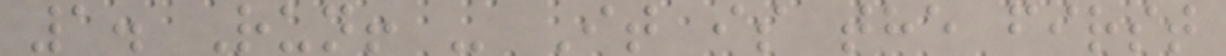1. Run! - It is the first
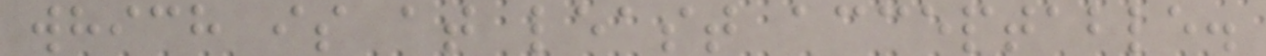which is at least acceptable.
